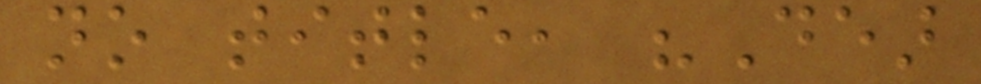no title, "Dear
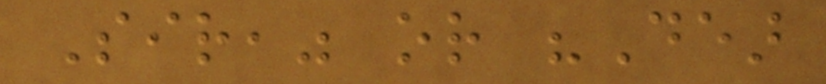Sir," or "Dear
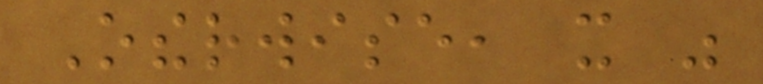Otherwise, it was
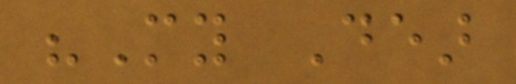"My Dear
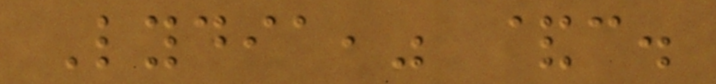Lydia," &c.
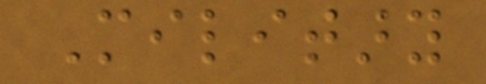Military
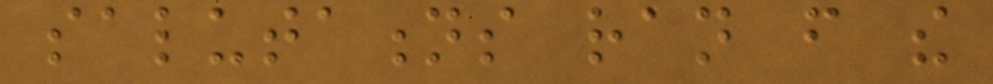salutations ran from the
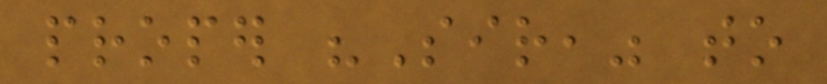proper "Sir," to
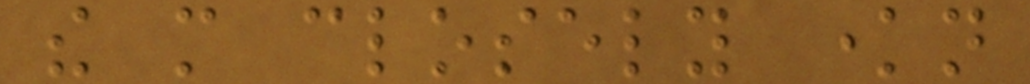the more closely known
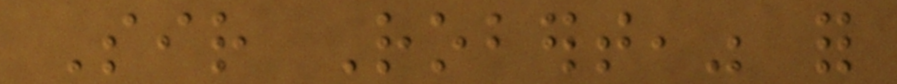Sir Robert," for
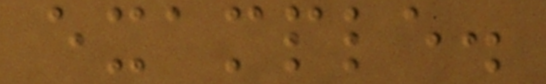example.
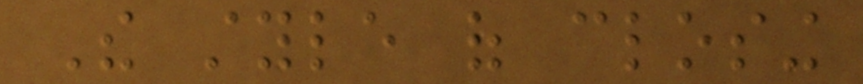The style of closing
